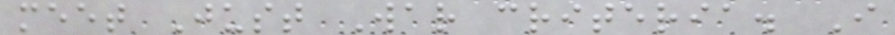meet Just War criteria. I
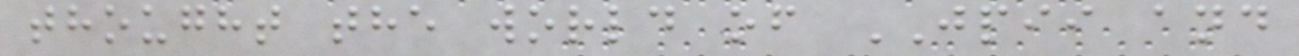thought the world of JPII and
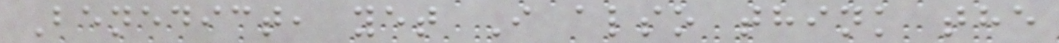Benedict, yet I also think the
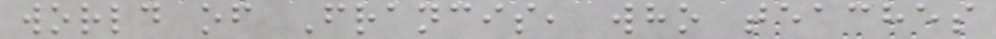world of Francis, who teaches
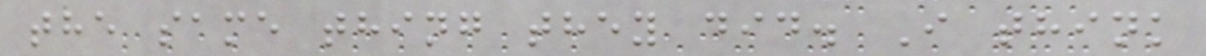the same thing they did. I think
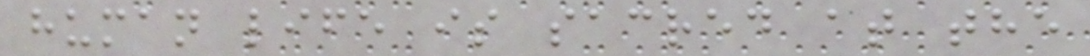human life is sacred at the
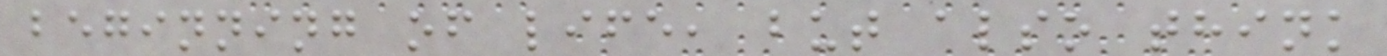beginning of life, but also think
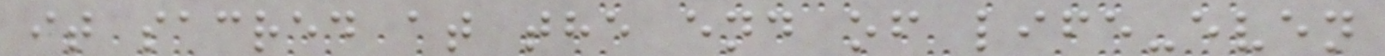it sacred at the end of life-even
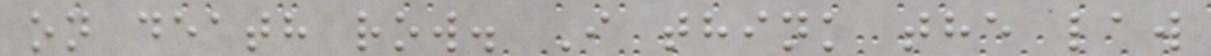on death row. I think the law
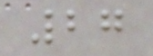27
